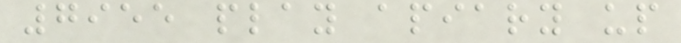7955 play apiary up
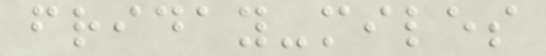friday-miles
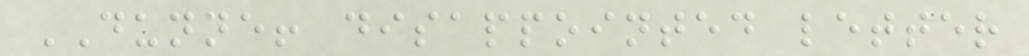DUNNE! disappointed letter
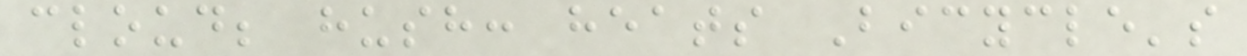cloud; hush: heats Bicycle's
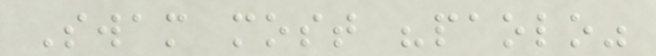Swam most "paolo"
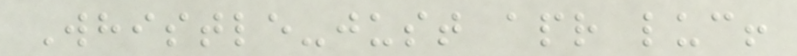Whistle-just apr luc!
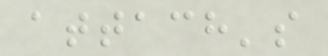attach's
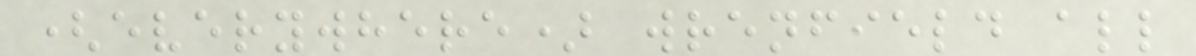(everywhere) wrenfield all
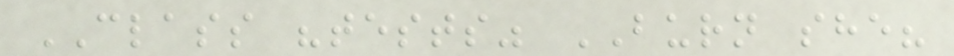CLASS "tests" BURN she?
